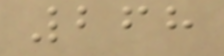268
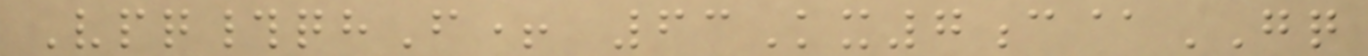Vpq#qhF+ 63Kx7c@GQ
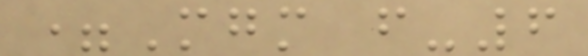=Mgm f-6
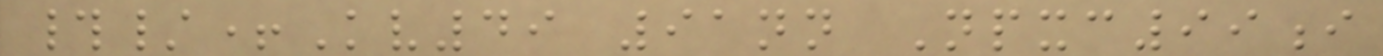#/+Kv49 91nn Npxc99i
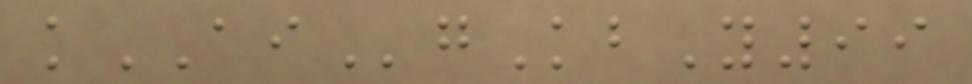kAIgKbY99
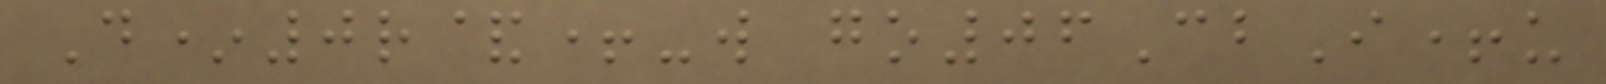D*0r&+-w go06CbI+u
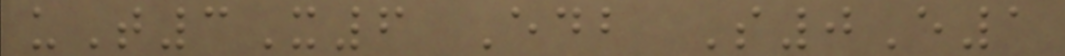uT3X6 Edb S0E1
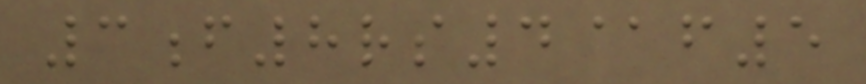3f8rs4@f5
